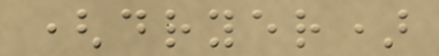(dryer)
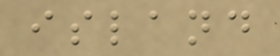island
